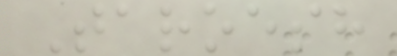Taroesh
